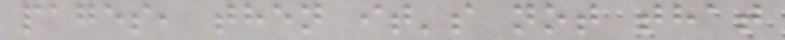pages, then it's not that
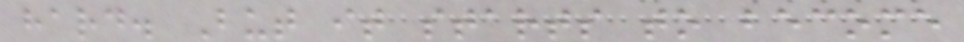hard. But it starts to become
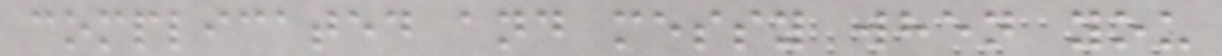complicated and messy when you
